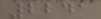2241
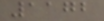1172
